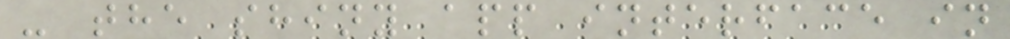- the shiny app interface in
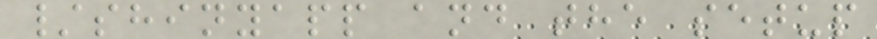/shinyapp and the setup
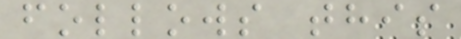follows this
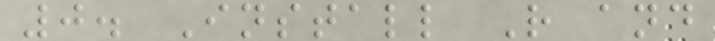0. Install R and
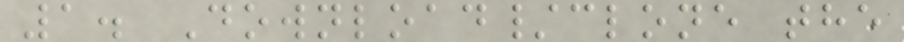1. Download/clone the
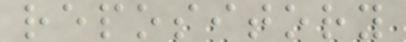repository
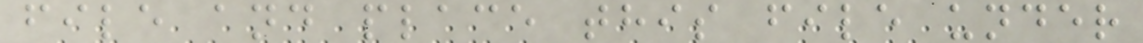file and place this file under
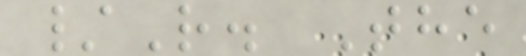/R. The
